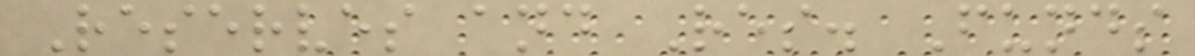Reserves and Res. Funds
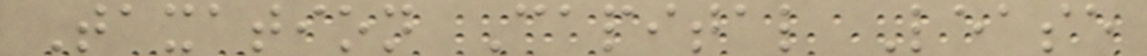Taxation Capital Lease
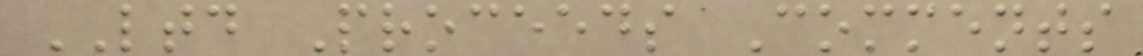LTD Proceeds Comments
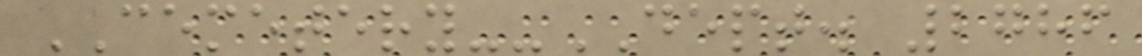CEMETERY--DEPT. 2786
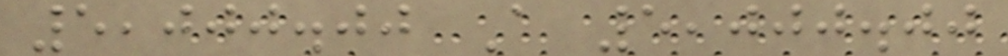5,000.00 A 5,000.00
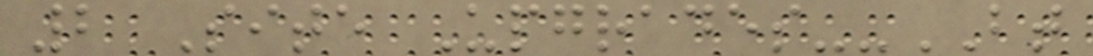2 Site Upgrades--BT
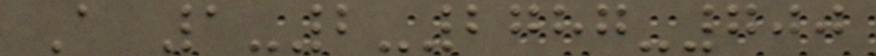A 1-2-2787-700
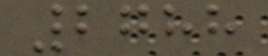2788
